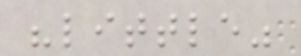"little"
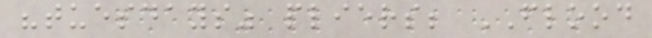"tuesdays" pliers; FLOOD
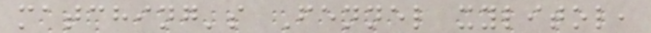matching's Fennel xylitol,
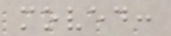moved:
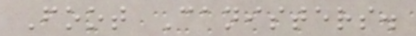Foot Canisters.
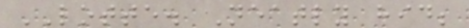LOTTE. Neatly hid;
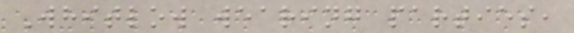Whitlow wearing parties,
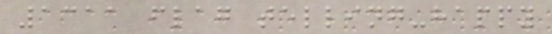1311 flag telling-happy
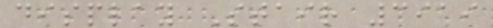display Stair 3919
